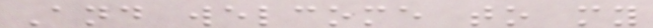And welcome to my
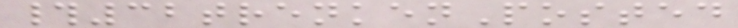#32trenkenPosted
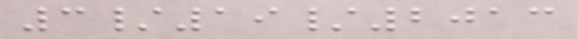3/19/2013
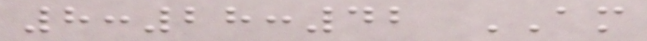8:28:42 AM
